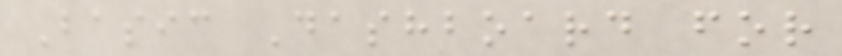Basic Dashboard for
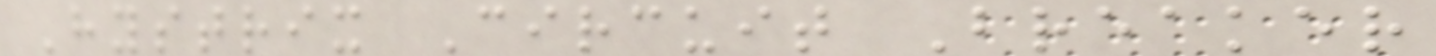Hystrix Circuit Breaker
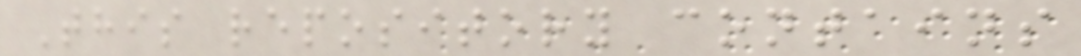This repository contains
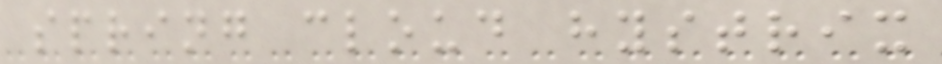spring cloud hystrix
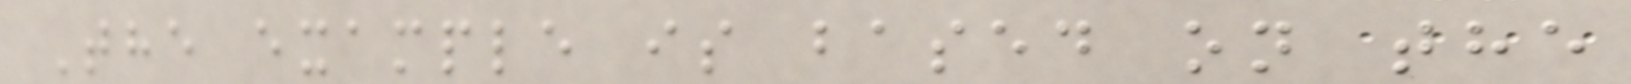The example is based on the
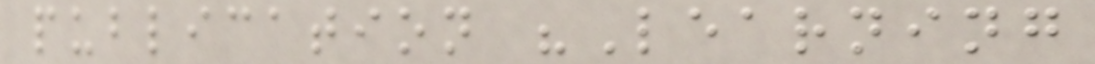publication "Learning
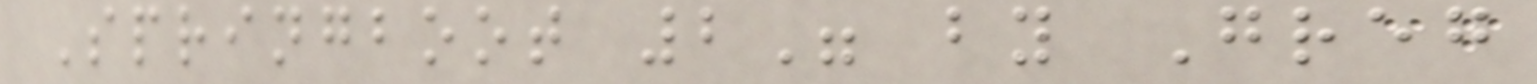Springboot 2" by Greg
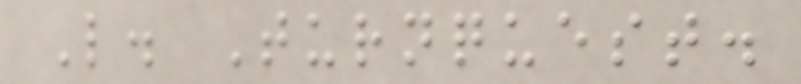L. Turnquest.
